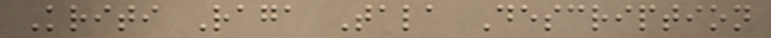Kriti Raga Tala Description
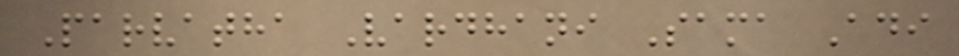Parvatha Vardhani Sama Adi
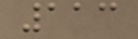113
